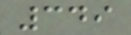349
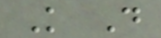K D
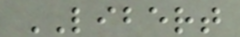LIBERT
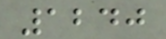1240
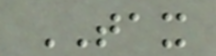TAX
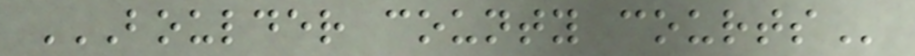BOULDER COUNTY COURTS
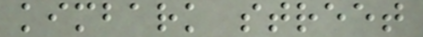kimbark street
